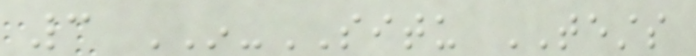3 IN-SITU TESTS
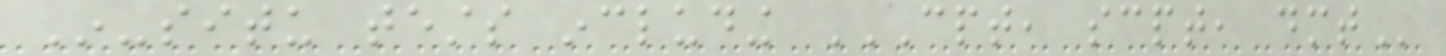In-situ tests including CPT, SCPT, DMT
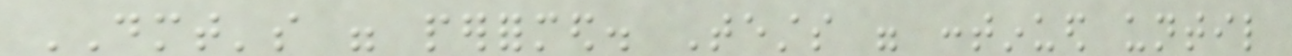DMT's were performed. Tests were continued until
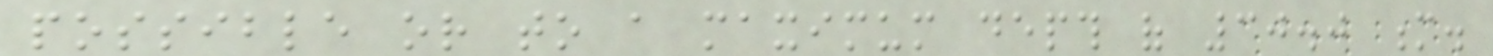possible or to a maximum depth of 30.0 m.
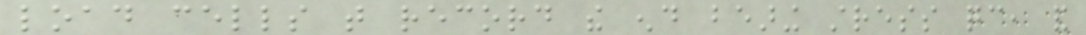load cells that record the end bearing stress qc, and
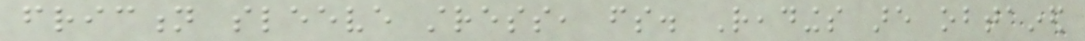friction sleeve stress, fs. Readings are obtained
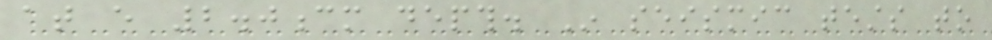at every 2.0cm depth. In seismic tests to
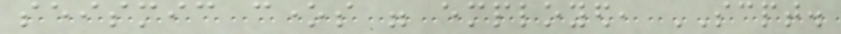seismic cones were employed, SCPT.
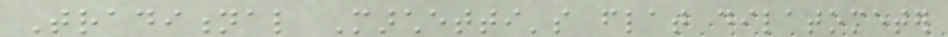Traditional Marchetti's flat dilatometer
